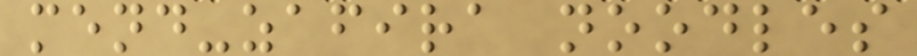mend-zafira noodles
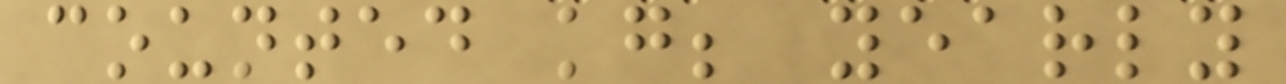counted kg; yearly
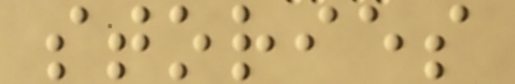stories
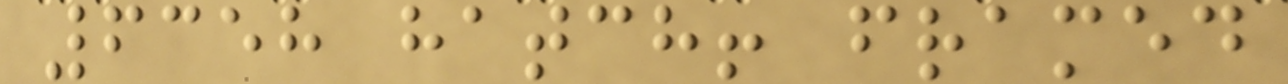6358 hatch! framed
